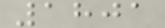1801
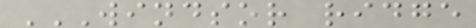WINDSOR RIDGE
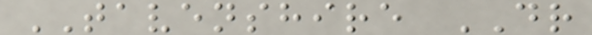TAVENSHIRE DR
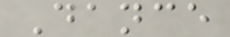Dance
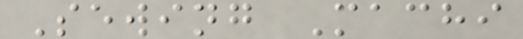Sewing Machi
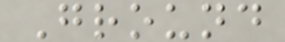Ground
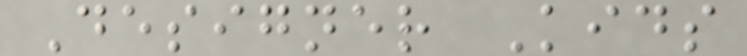Designer Kids
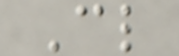Cl
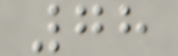78
